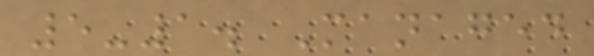5-1. Managed
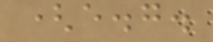(e.g.
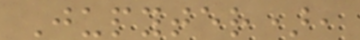Jupyter),
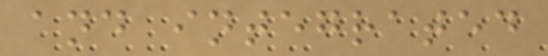and integrated
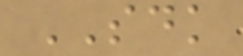SDK
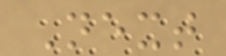Next
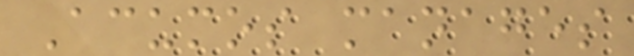Acumos manages
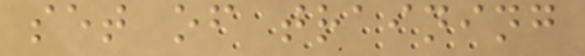set of training
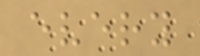every
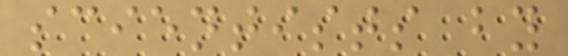scientists by
